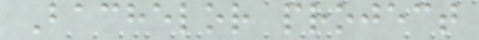Bachelor project
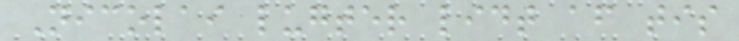Nicolai lugter lidt af tis
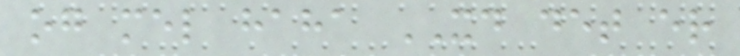og mel haha XD det er
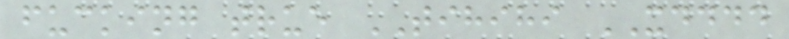fucking true TIHIHI XDDDD
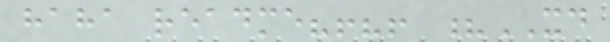haha readme?!?! ?XD
